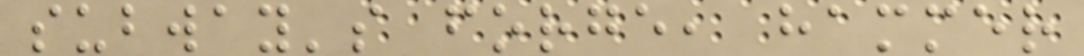subway's forge, hammer
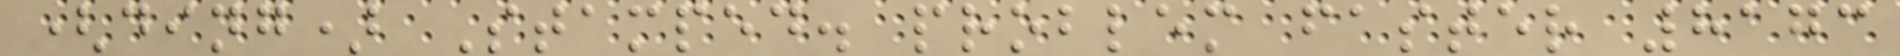(ding) Stamped. problem faster 8173
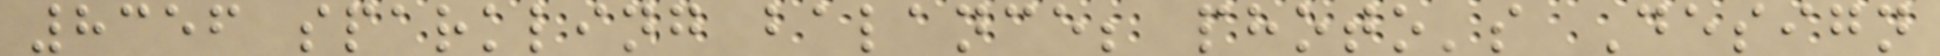8356 sparkling balance; photo's Design
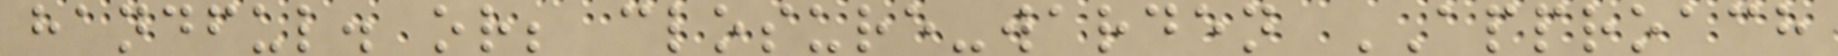handful. or; closure-warden APPROACH
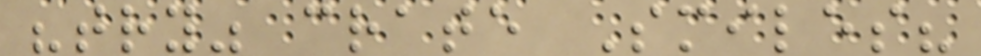"try" crate Smiles?
